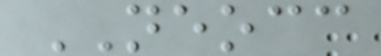NEOCC
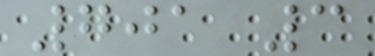701 3
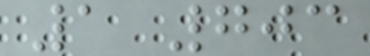1 703
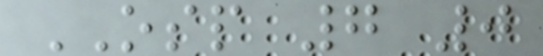OSP 7 0
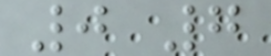0 7
